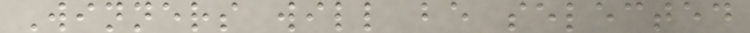Winners will be selected
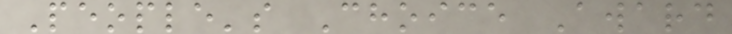People's Choice Award
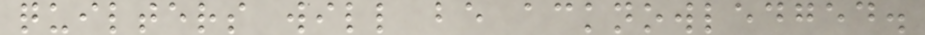quilters will be acknowledged.
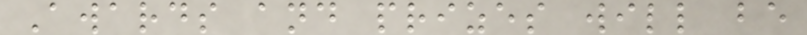Awards and prizes will be
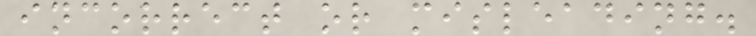incorrect or misleading.
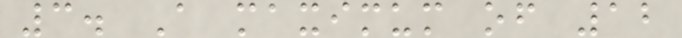3. A maximum of 12
